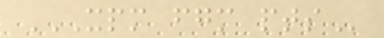XPM FGM PTS
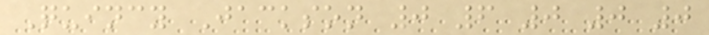Quincy Jackson 0 6 0 0 0
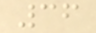36
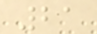21
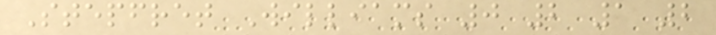Stepfret Williams 0 2 1 2
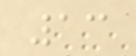13
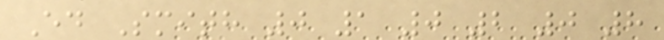Ed Smith 0 1 0 2 0 8
